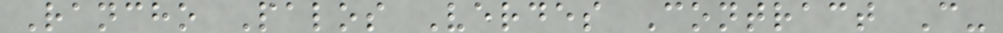Rancho Palos Verdes Contract C-
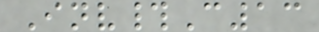Inv#C13
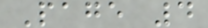Page 4
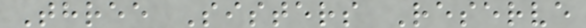Three Sisters Reserve
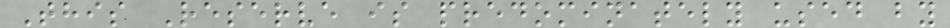This Reserve is predominately used by
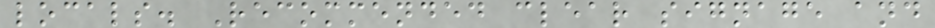locals. Recommended clear signage and
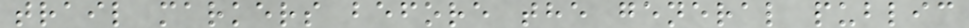trail markers before the general public
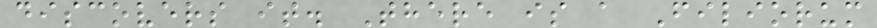discovers it. There is a Filiorum
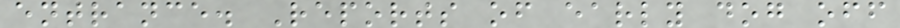entrance. Reports of early dog off
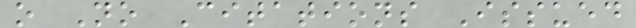o No Citations Issued
